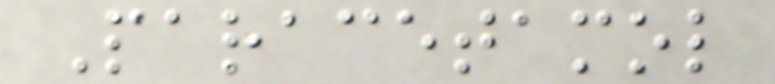Paracetamol
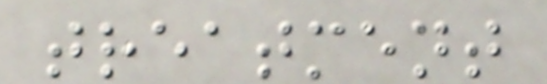treatment
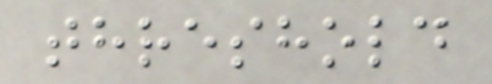threshold
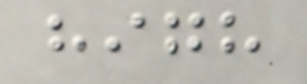high
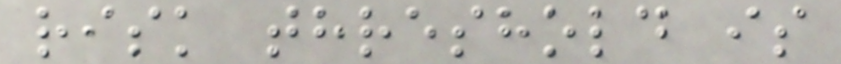risk threshold is
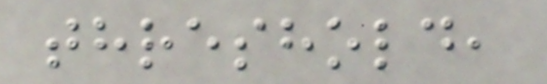threshold,
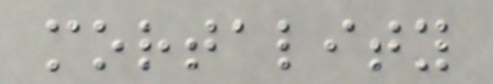mortality
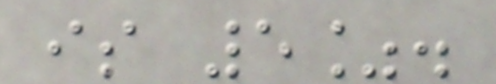is 5%.
